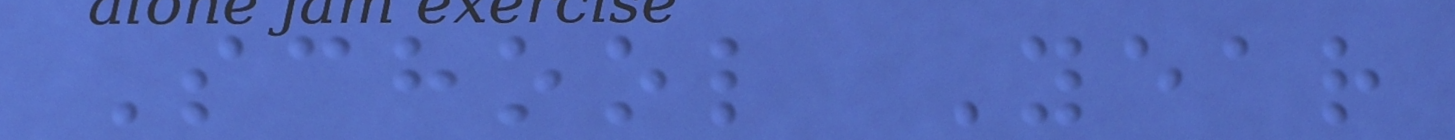School Year
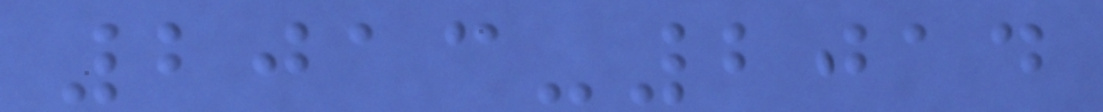2013-2014
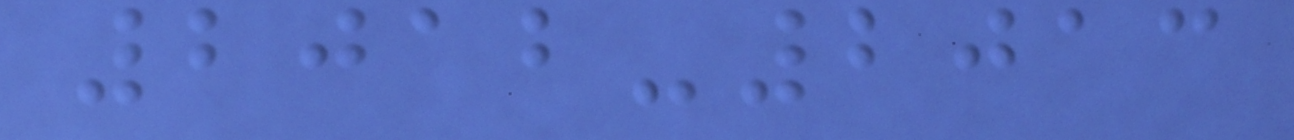2012-2013
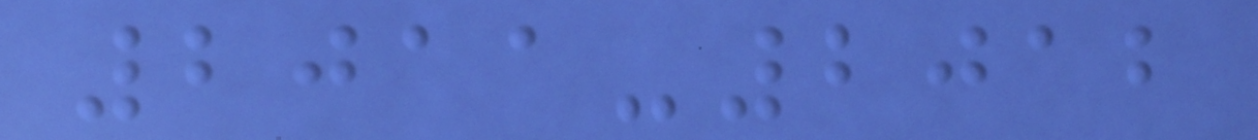2011-2012
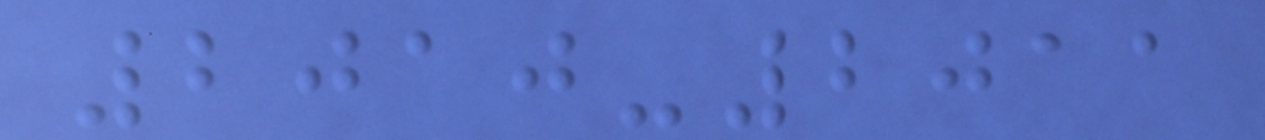2010-2011
